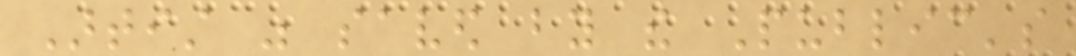Artist was saved by the Public's
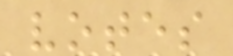votes
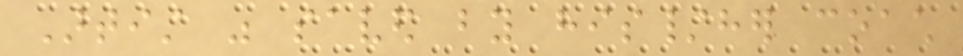Artist was saved by his/her coach
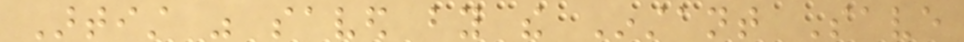Artist was saved by the Instant Save
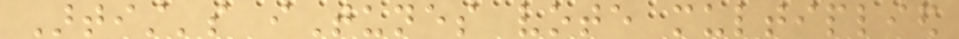Artist's iTunes vote multiplied
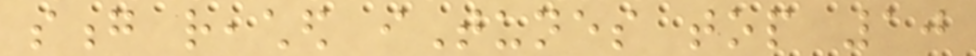song reached iTunes top 10
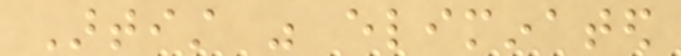Artist was eliminated
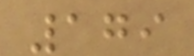179
